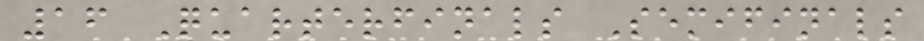16 Quarterfinals Semifinals
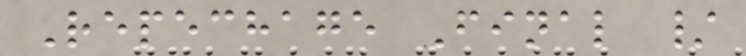Repechage Final /
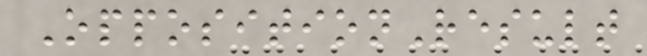OppositionResult
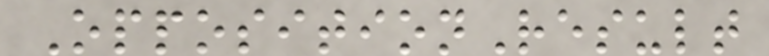OppositionResult
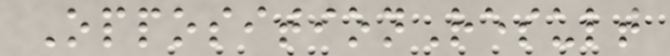OppositionResult
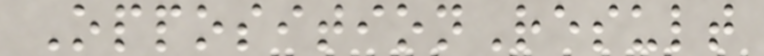OppositionResult
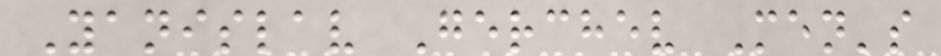Yanislav Gerchev Men's
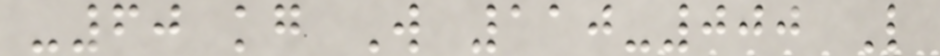-60 kg W 110-000 L
